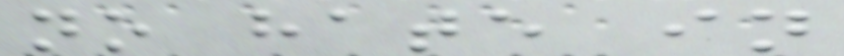no hate in
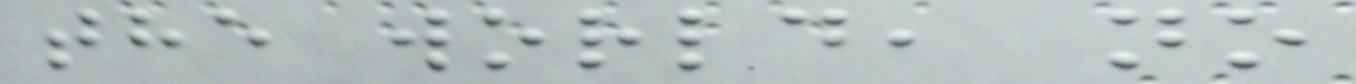the world, no
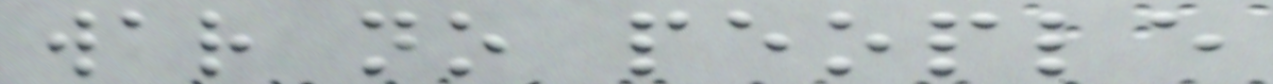war no people
